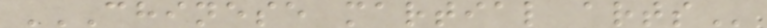CHINESE MARTIAL ARTS
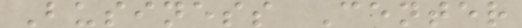Business Center
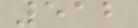512
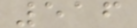516
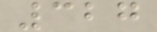327
